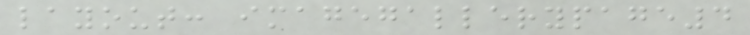layout: imagegallerypage4
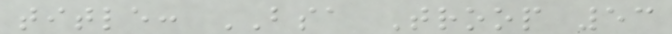title: BSA Troop 53
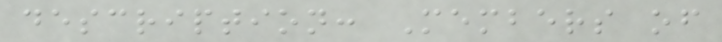description: Members of
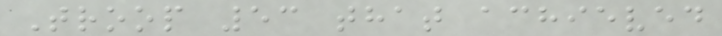Troop 53 that achieved
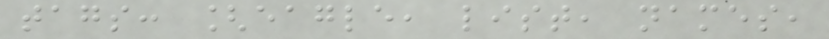tags: [eagle, list, names,
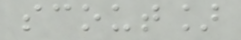scout]
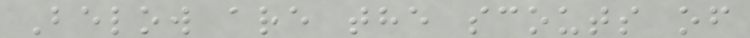Below are the scouts of
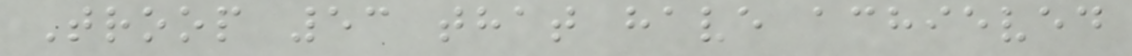Troop 53 that have achieved
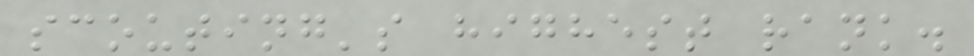scouting's highest rank.
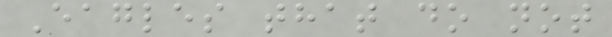Eagles that do not
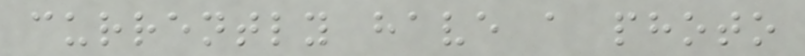currently have a photo
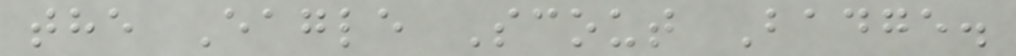the Eagle Scout Badge.
